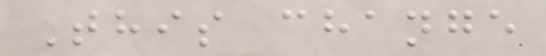This change
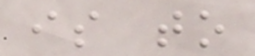is to
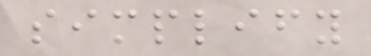simplify
